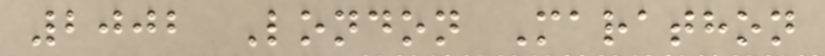2002 London Marathon
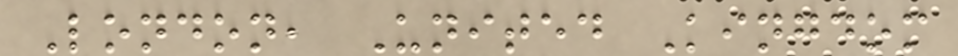London, United Kingdom
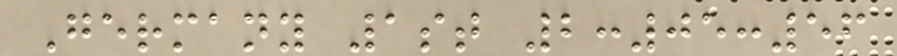Germany 1st 2:05:56
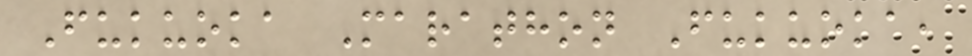Fukuoka Marathon Fukuoka,
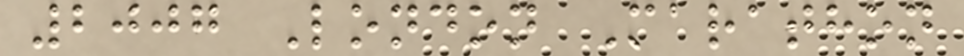2007 London Marathon
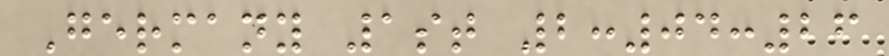Germany 1st 2:04:26
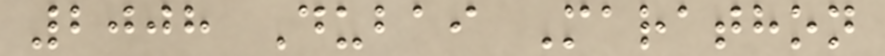2008 Dubai Marathon
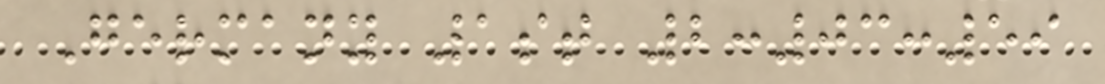Germany 1st 2:03:59
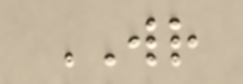WR
